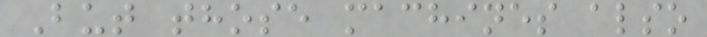But those machines also
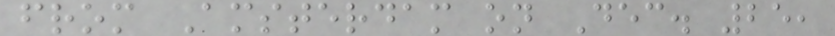from Amsterdam on Dec. 25,
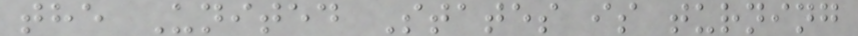the United States is turning
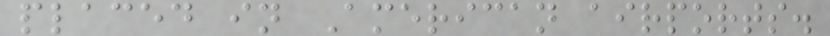placed in American airports.
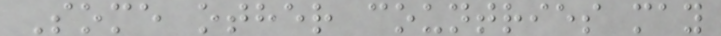Some other countries may
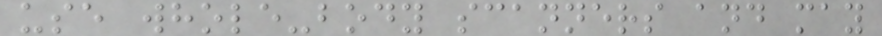use whole-body scanners and may
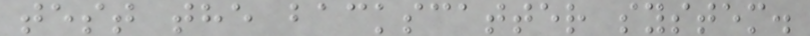test the backscatter system.
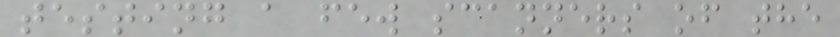testing a few scanners of the
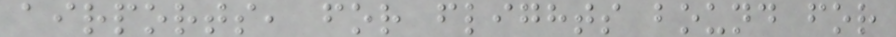airports, for flights bound for
